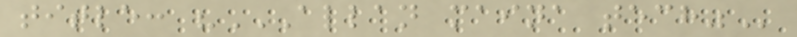title: "ALLAN MAINA TECH"
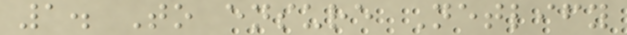1. To ensure Netlify
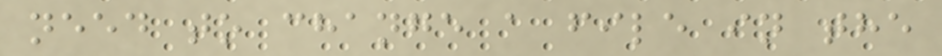need to change a file in the
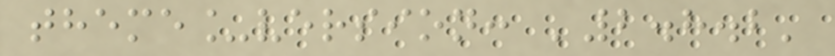theme_version: '2.8.2'
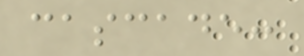cascade:
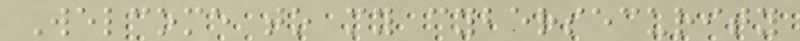Welcome to my cybersecurity
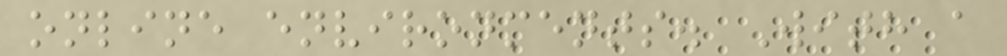online environments. With a
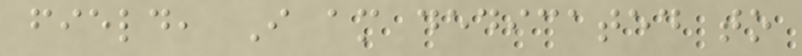field, I am dedicated to
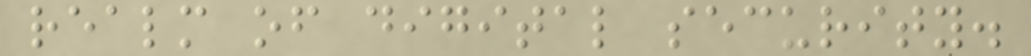realm of digital security.
